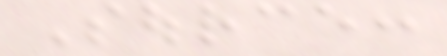Source:
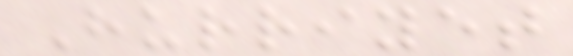Hurriyet
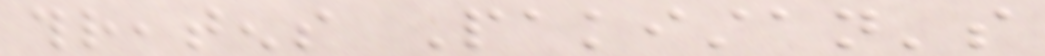threatens Pakistan's
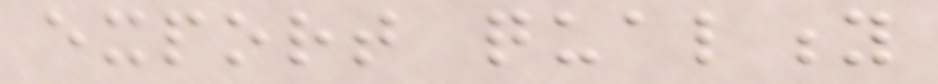export quality
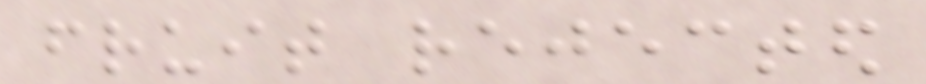fruit rejected
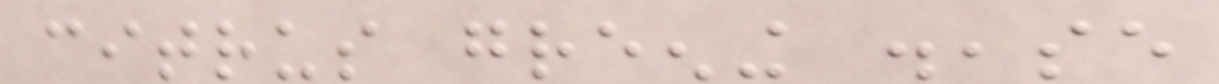citrus greening disease
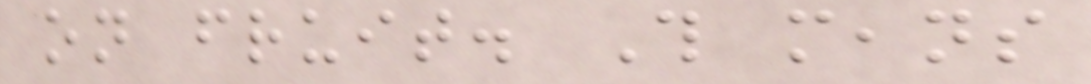on fruit. This means
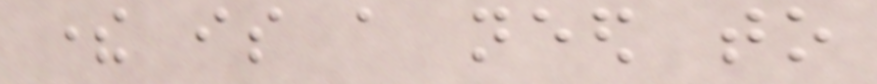there is a need to
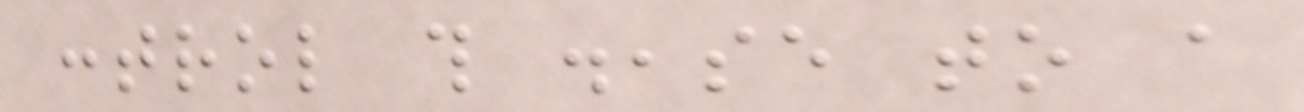control this disease to a
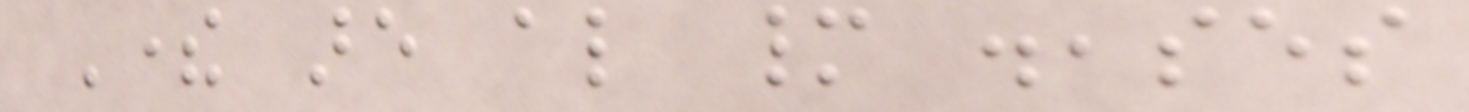There are also many diseases
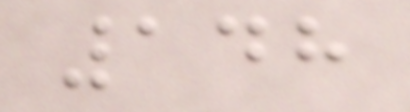148
